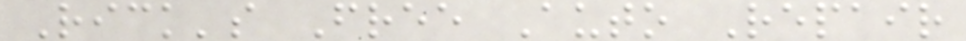Rick's Free Auto Repair
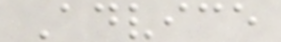Advice
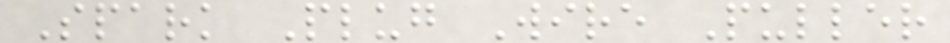Spark Plug Wire Puller
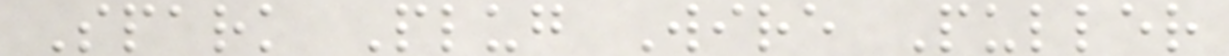Spark Plug Wire Puller
